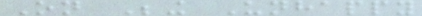On Being Unhappy
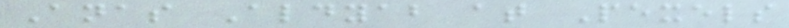Anas Aldyab at Pexels
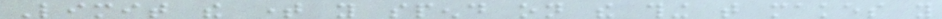Limit the time you spend on the thing that makes you
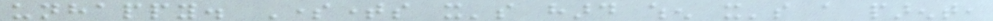unhappy. Sometimes it's hard when it's a parent,
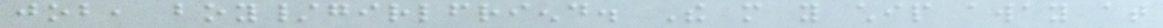job, boy/girlfriend. The more you chip away at
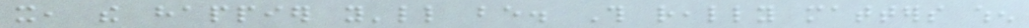it, the happier you'll be. This really matters when
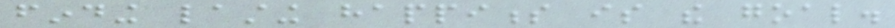finding lasting happiness is the goal.
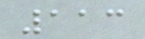113
